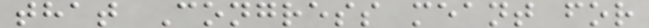that Congress meant for
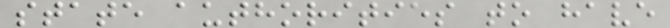state authorities to have
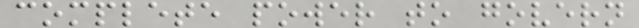complete power to govern
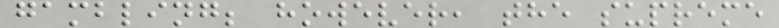gambling; however, the supreme
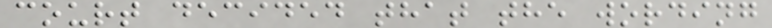court decided that the wording
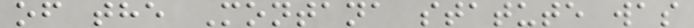of the Montana statute was
